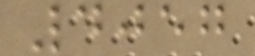4057
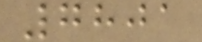7801
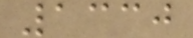1330
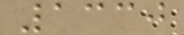1330
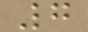7
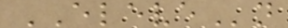ELEVEn
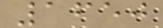1650
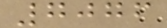7076
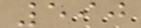590
